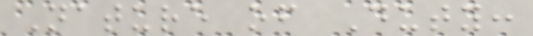Nature of Duty:
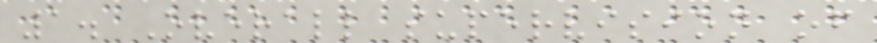1. Overall supervision of
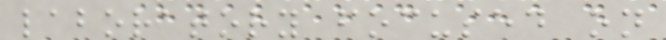laboratory focused on
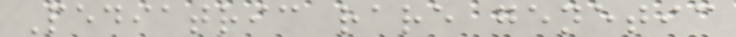Pediatric rare genetic
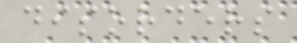disorders
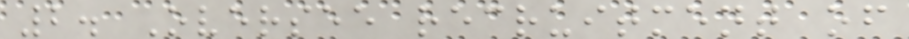2. Oversee recruitment of
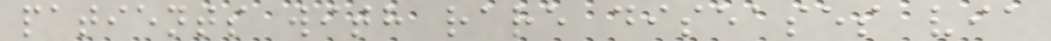patients with rare diseases via
